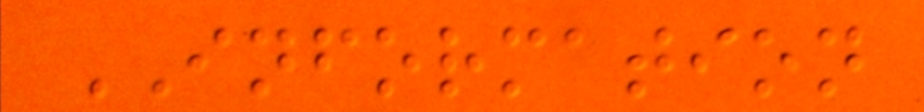INFORMATION
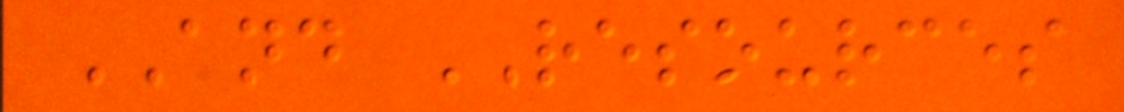AND RESOURCES
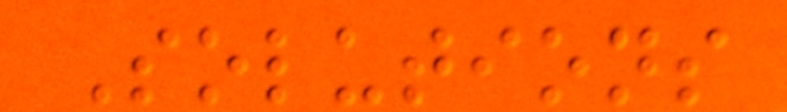Solutions
